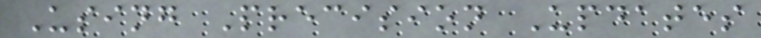Using Precision Updates
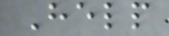Help
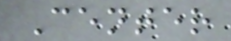Center
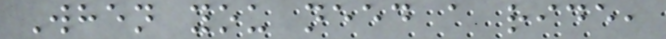When you need a ride,
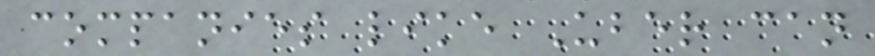companies like Uber can
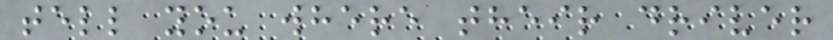tell you where their driver
